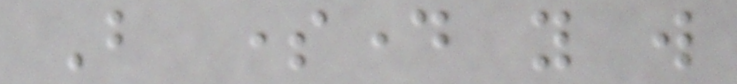But someday you will
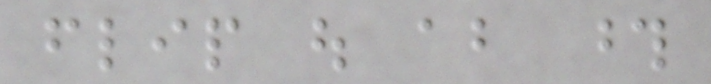flip out about those
